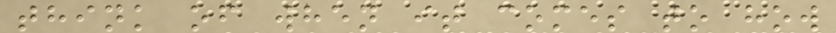think of when it comes to how
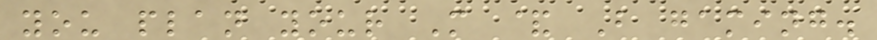you plan your M & B gaming.
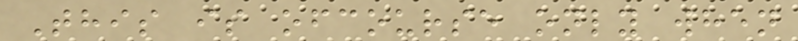This is ofcourse only when
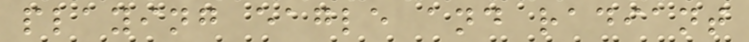playing eagle and radiant
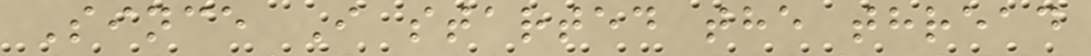Since I started the thread
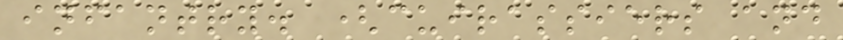infantry. (cuirassiers and
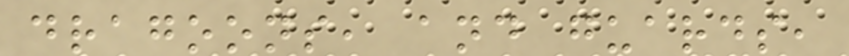dragoons, and guards,
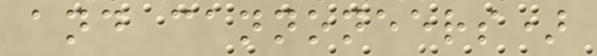and cannoneers)
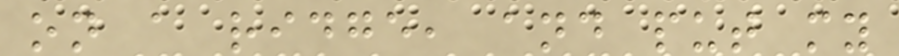on a ridge, and put my
